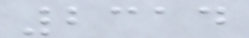2314
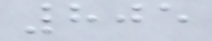805
